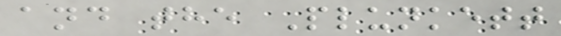and the Plunkett
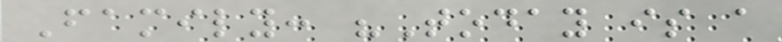Family: "Today is a
